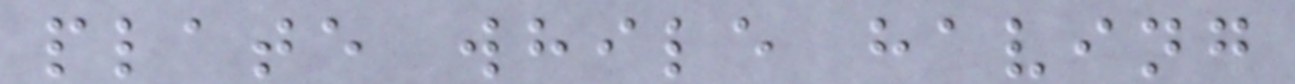plate while having
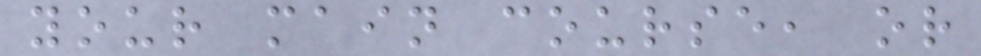your main course, or
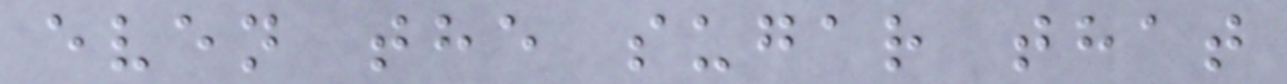even the sugar that
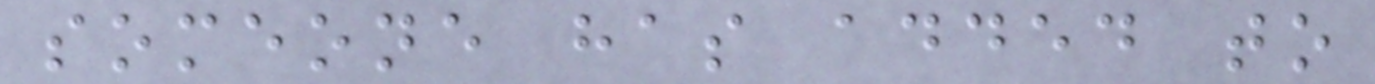someone has added to
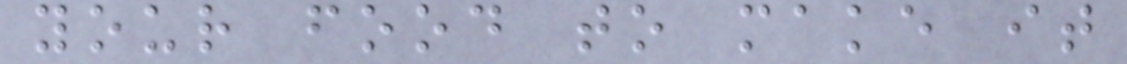your food to make it
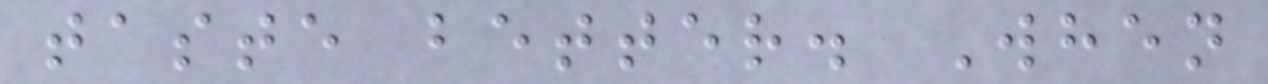taste better. When
